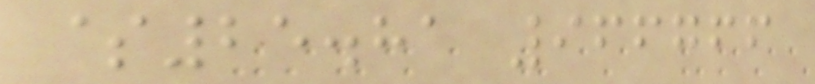$25.81 966766
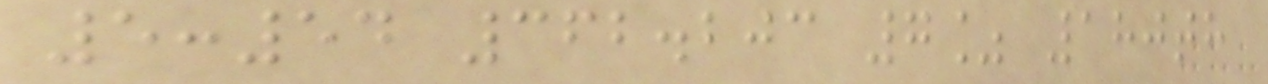5:54 362.203 7% 180th
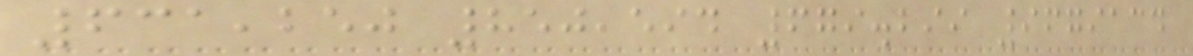631,250 850,594 679.299 9679134
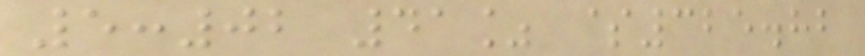5:02 41% $325.82
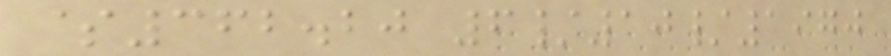$362.20 6/10/1970
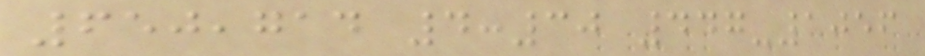650,714 4:30 447-1056
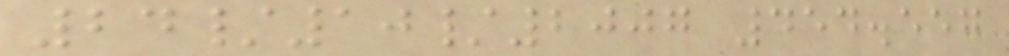24/10/2007 454.557
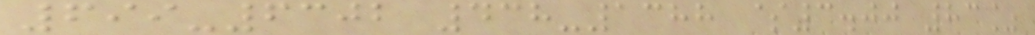699-6302 438-1388 $3.00 83%
